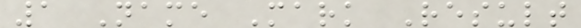1 Name Mark Result
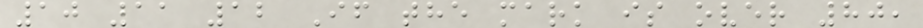10 11 12 If the mark is over 80,
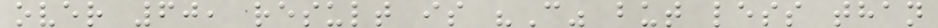over 60, result is "C" but less than
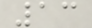13
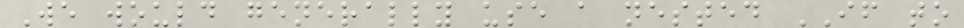We would generally use a nested IF to
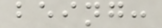being:
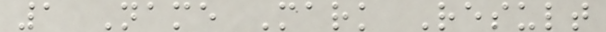1 Name Mark Result
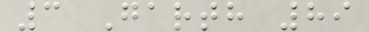3 Garth 89
